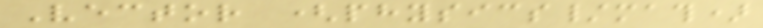Vector (physics/math)
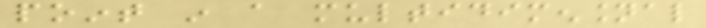point in a multidimensional
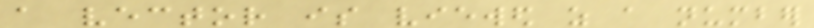a vector is viewed as a number
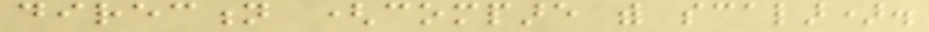direction (compare with scalar).
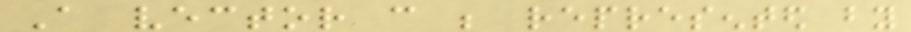A vector can be represented by
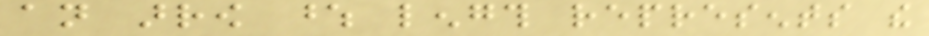an arrow whose length represents the
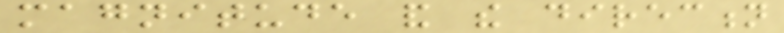magnitude and the direction
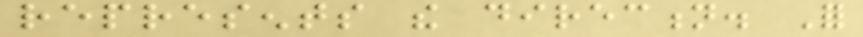represents the direction. For
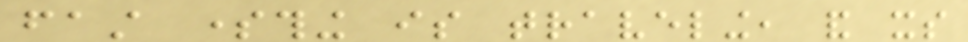fast something is traveling, and its
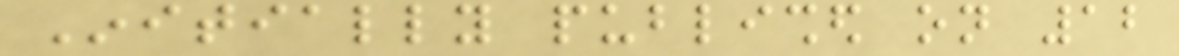Initially published on 12
